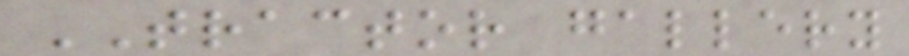TRACTOR gallery
